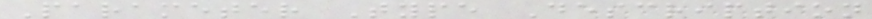Parameter Type Description
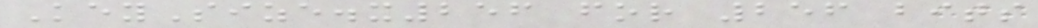KeySize.x256 for 256 bits
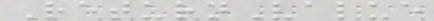ReturnValue
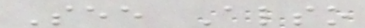See Also
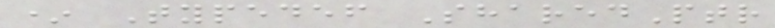* Typedef SharedPtr
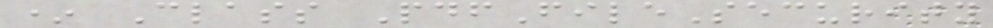* Class PdfFileSecurity
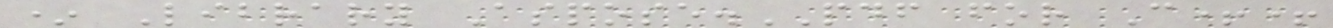* Library Aspose.PDF for C++
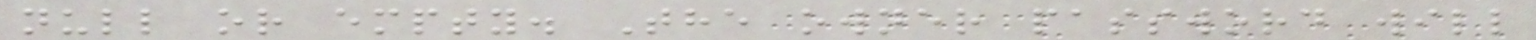null or empty. The owner password will
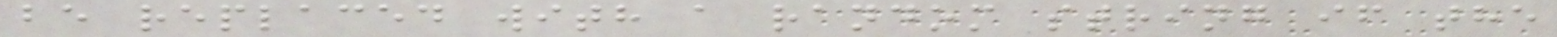be replaced with a random string if the
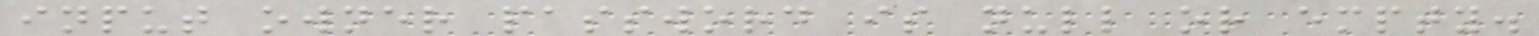input owner password is null or empty.
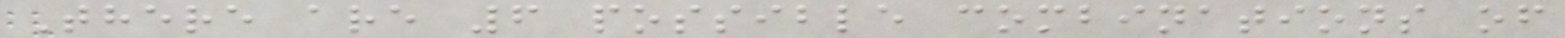There are 6 possible combinations of
